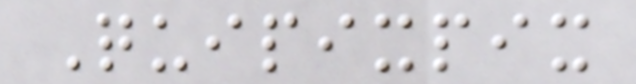Quipixpix
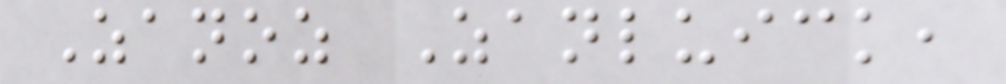Zanoz Zanluick,
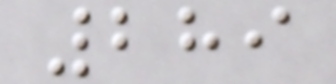289
